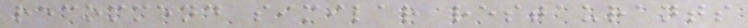recommend similar restaurants
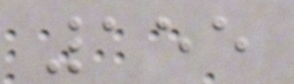155
